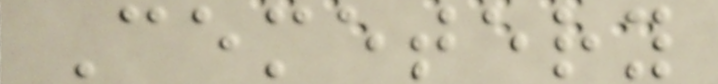Cemetery
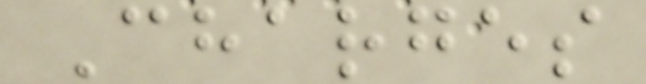Charges
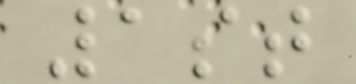1st
